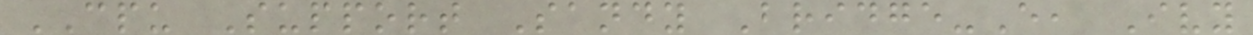CPU Support Sandy Bridge-E, Ivy
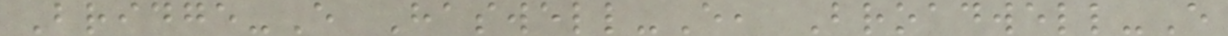Bridge-E Haswell-E, Broadwell-E
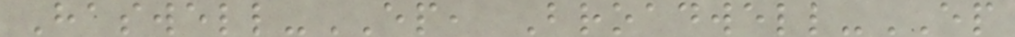Haswell-EP, Broadwell-EP
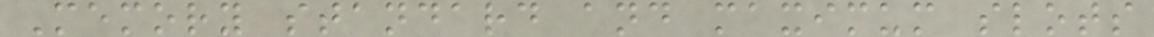Memory standard and maximum slots
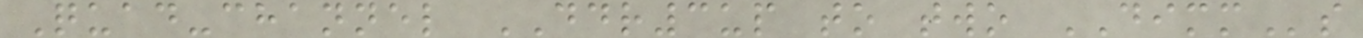Quad-channel DDR3up to two DIMMs
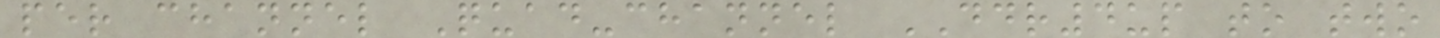per channel Quad-channel DDR4up to two
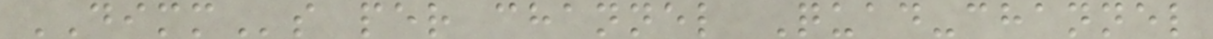DIMMs per channel Quad-channel
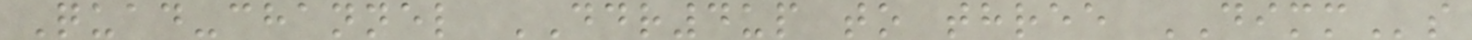Quad-channel DDR4up to three DIMMs
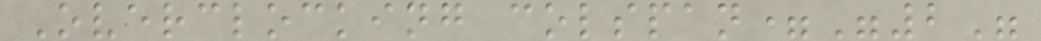Overclocking colspan="2"
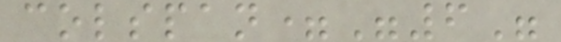colspan="6"
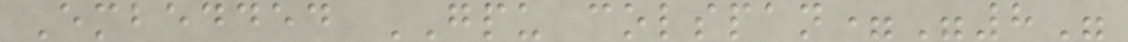Embedded GPU colspan="8"
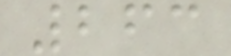263
